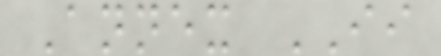Annex II
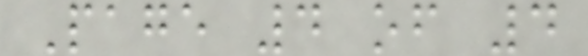Page 4 of 4
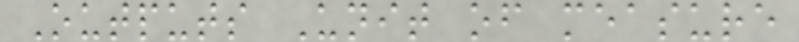Outputs Unit of measure
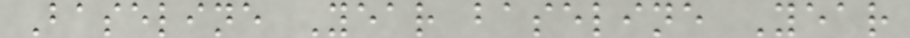Baseline Year baseline Year
